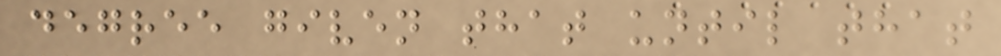degree given that until that
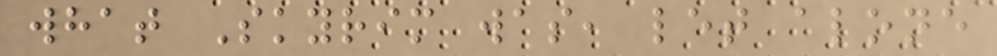what Skyrim was, let alone
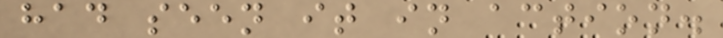had seen it in action.
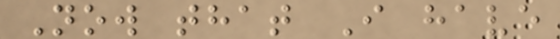Now that I have
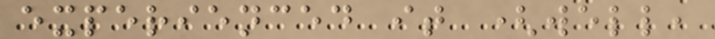experienced it (well,
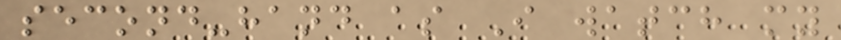second-hand as I watch my
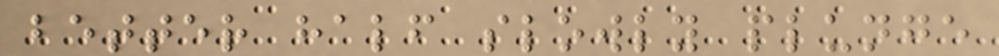better half slowly plunge
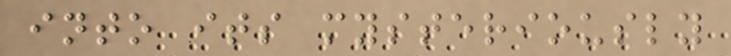into its mysteriously
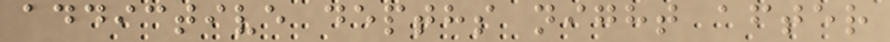addictive depths night after
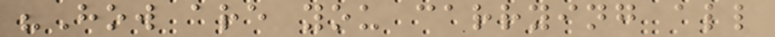"How are you carrying all
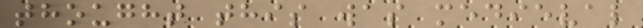thought this was medieval
